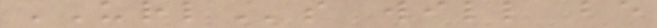URLs will be
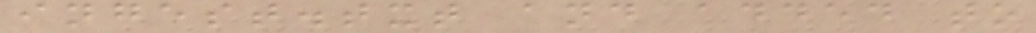ingest.txt and added to
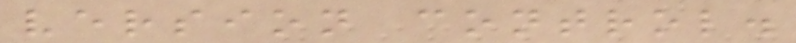version control.
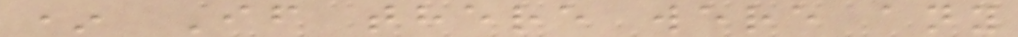* If there were any
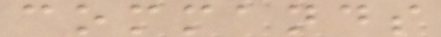commands
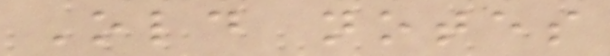Old notes
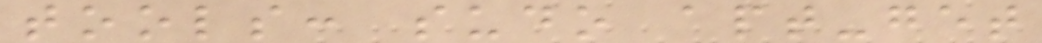tools: sudo apt-get
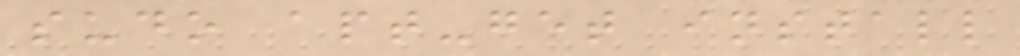sudo apt-get install
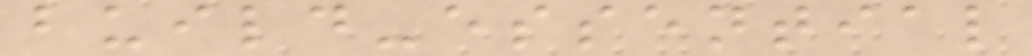build-essential
